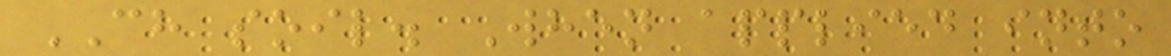CH soil. When applied into
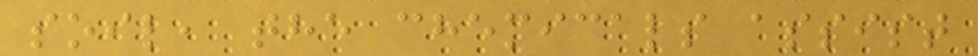soil, the chemicals assist
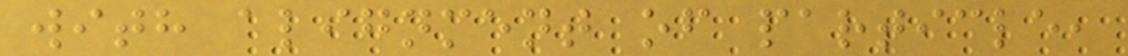with alignment of particle,
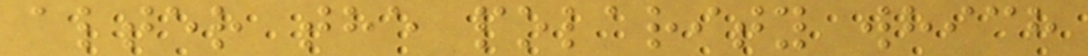alter the polarity which
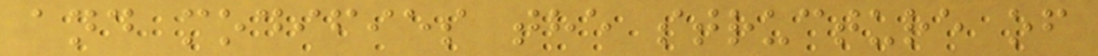and modifies the structure of
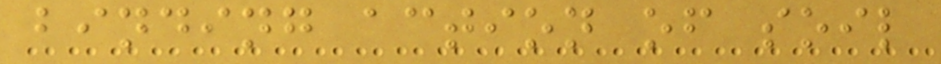binding action of soil
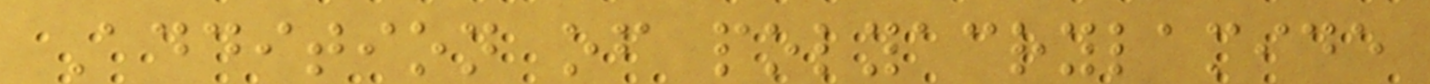Addition of polyacrylamide
